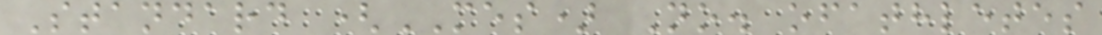Standard (MES) No. ofathletes
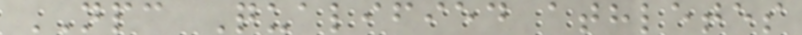NPC Qualified athletes
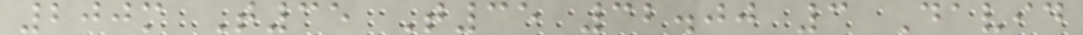200m T35 T35 32.00 3 David
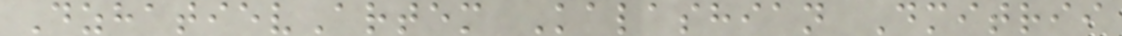DzhatievArtem Kalashian Dmitrii
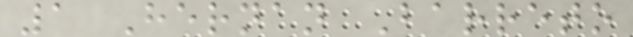1 Hernan Barreto
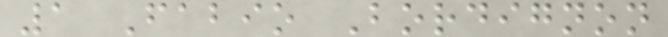1 Fabio Bordignon
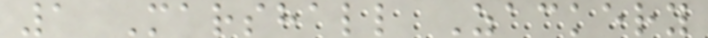1 Marshall Zackery
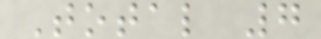Total 7
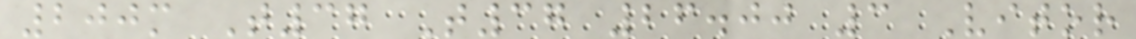200m T37 T37 26.00 3 Vitor
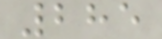285
